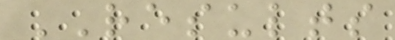RESULTS
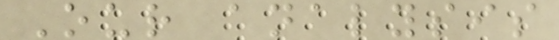Our analysis
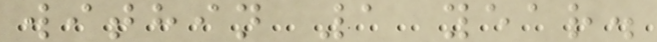within 1 year.
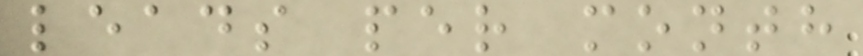leads per month
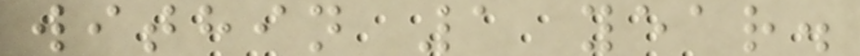within 1 year.
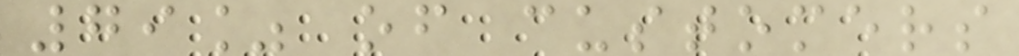79% of customers
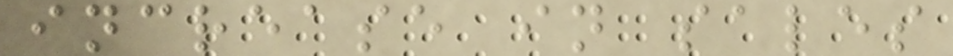increase in sales
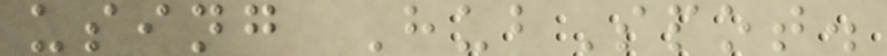using HubSpot.
